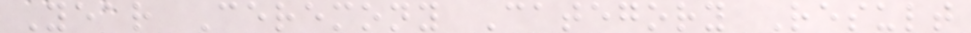Year Ceremony Category Result
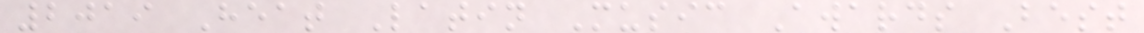2019 Heat Latin Music Awards Best
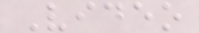Video
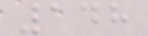148
